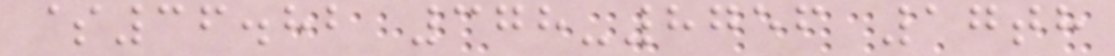$36.82 378-8756 17th
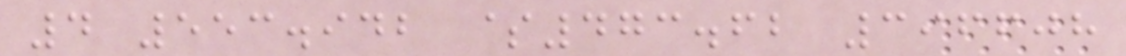4 553.942 $473.62 396608
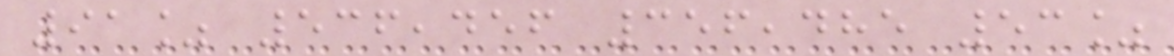91% 536,456 356,485 53%
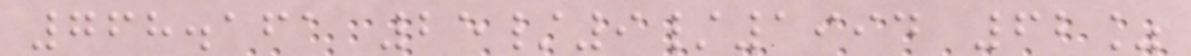768.161 25/9/1994 62%
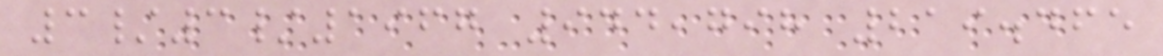3/3/1967 944,798 219.465
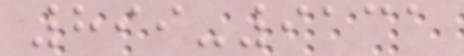899-9131
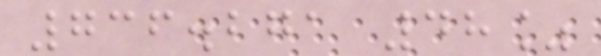736.271 48%
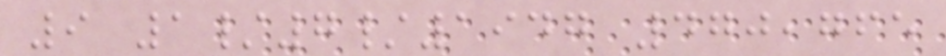9 1/7/1947 470,765
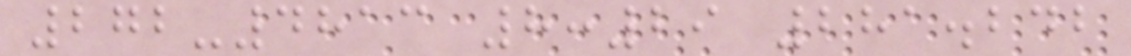272-4813 8:29 281.242
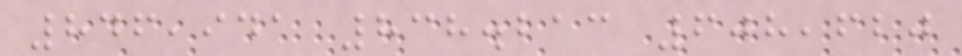846,941 838.213 608,620
